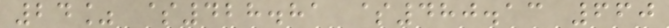24% $428.81 $480.13 660
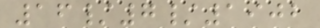16/7/1902
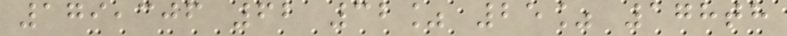179,306 62 32% 25% 178th
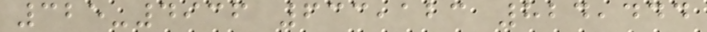325-4936 633,123 824,444
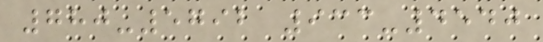780-5792 933-4540
